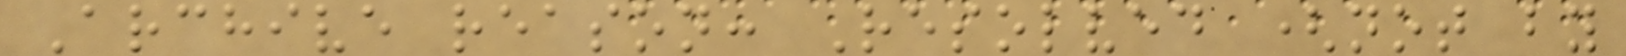Archive reason: Resolved (not by
